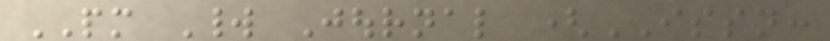PM World Journal (ISSN:
